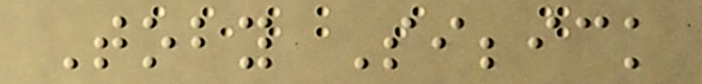Toby Sibbick
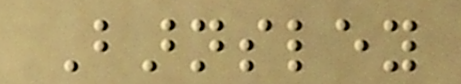Barnsley
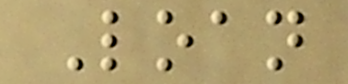Loan
